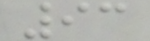93
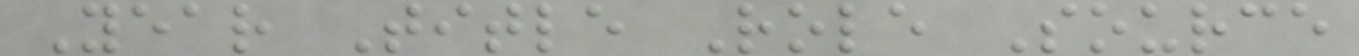Year Title Role Source
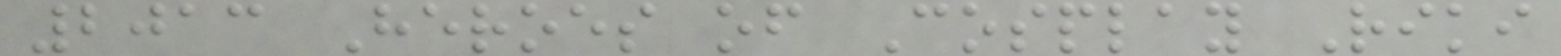2013 Heroes of Cosplay Riki
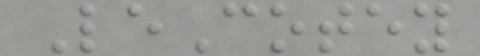LeCotey
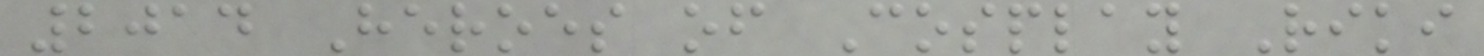2014 Heroes of Cosplay Riki
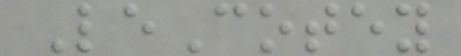LeCotey
